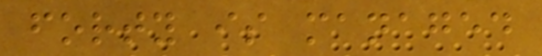forty is managed
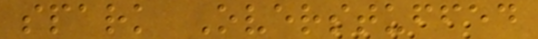spark Overstuffed
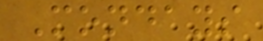Mondays
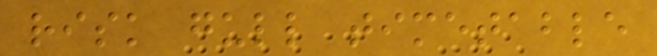risk gull timetable
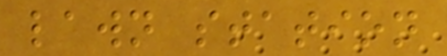lawn station
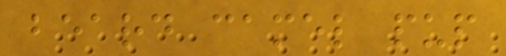beard camel pup
